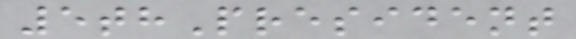5thPresident
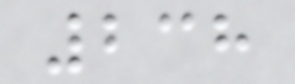238
